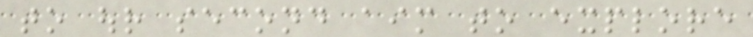to our second aim to explore
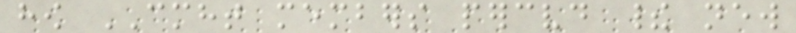how CMHT members perceived their new
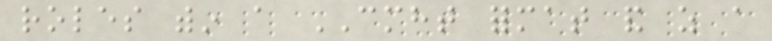roles within a CMHT format and as a
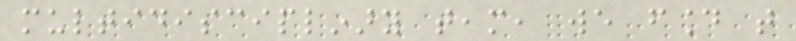multidisciplinary team, we found that
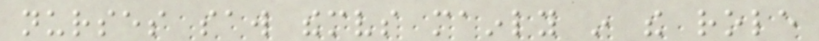nurses saw themselves mainly in the role
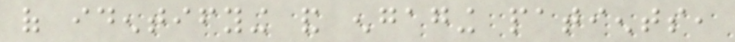of identifying and engaging patients,
